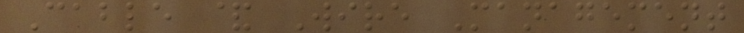Cable & Wire Management
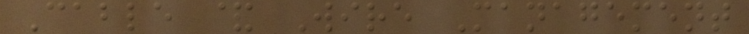Cable & Wire Management
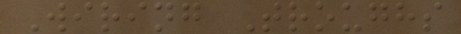Wiring Troughs
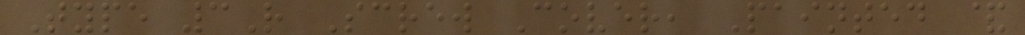Type 3R Screw Cover, Painted &
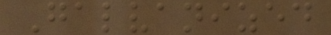Galvanized
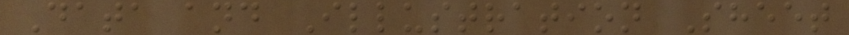Data and Illustration Sheet
